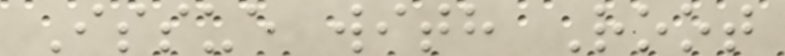Issue with Root
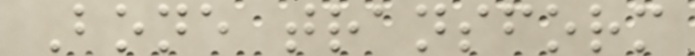Bone transform
